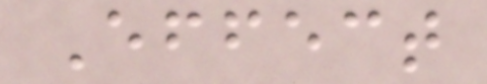Effect
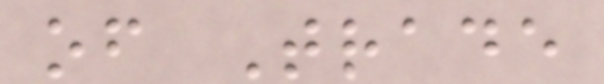of Trade
